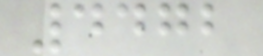4472
